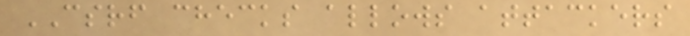CSRF checks allows attackers
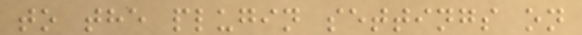to the plugin settings on
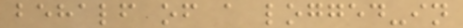behalf of a logged-in
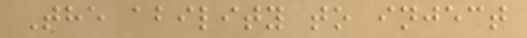The ability to inject
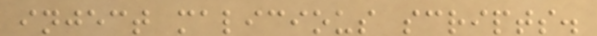inject malicious scripts.
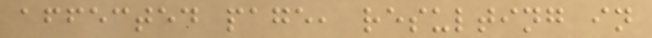affected page, resulting in
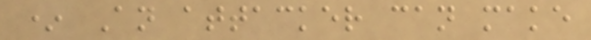* An attacker can make
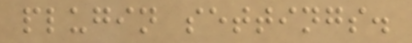plugin settings.
